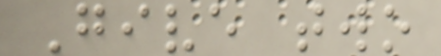Give two
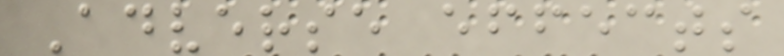Adverse effects
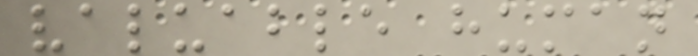valuable human
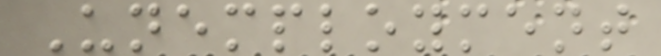Unemployment
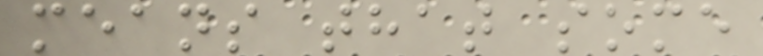means that some
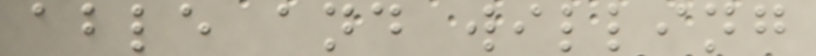able and willing
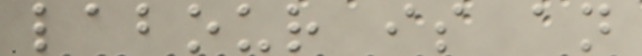labour is an
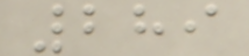289
